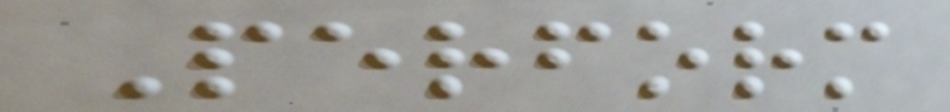Perform
